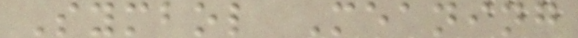Symbol Meaning
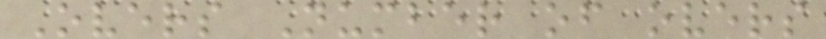Overs Number of overs
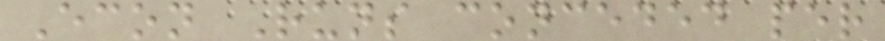Econ Runs conceded per
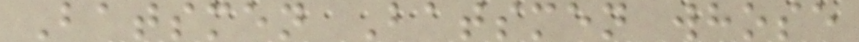Batsmen Batsmen whose
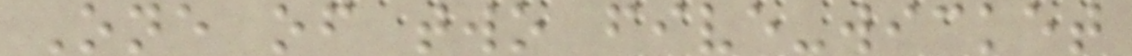One of two five-wicket
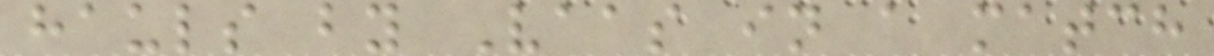hauls by Vaas in a match
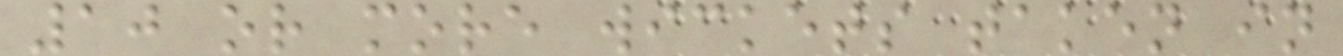10 or more wickets taken in
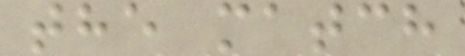the match
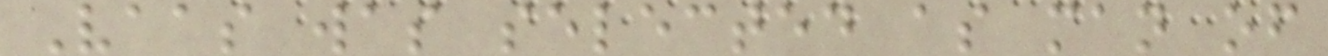Vaas was selected as man of
